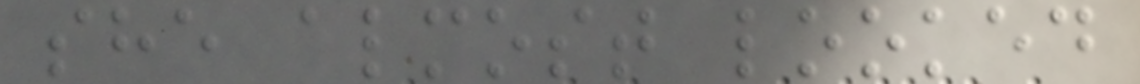she almost looked
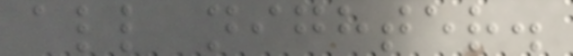all nighter.
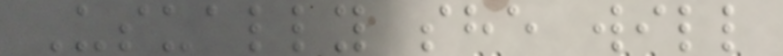Usually she will
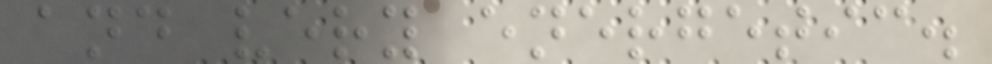and very energetic.
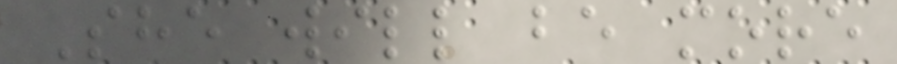She will be more
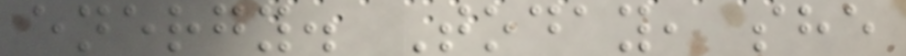energy. Today, she
